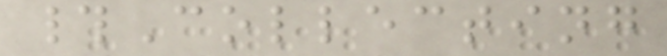#Collecting
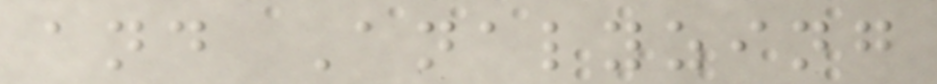and Analyzing
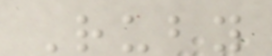Ruby
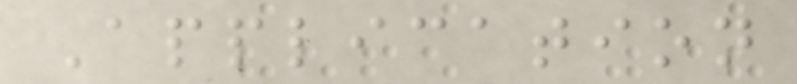Application
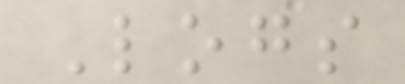Logs
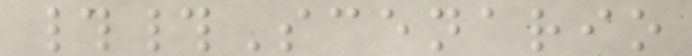##Scenario
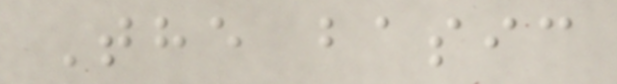The basic
